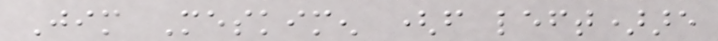Jim Meskimen (from left)are
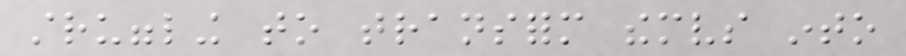struggling to transform themselves into
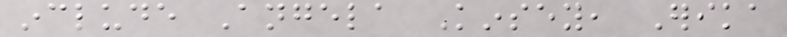include Angela Kinsey, Erika
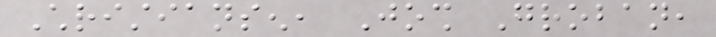Christiansen, Josh Groban,
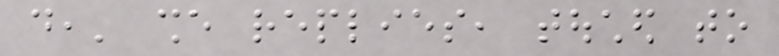do,' she replies, touched to
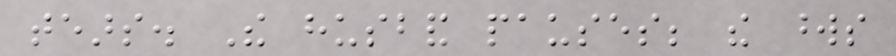tears. The husband pauses; the words
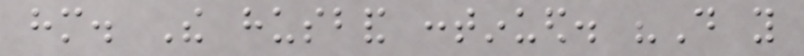him. The husband continued. "Do you
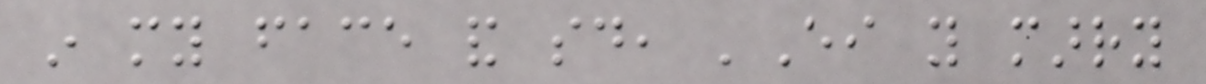in my face and said, 'Either you marry
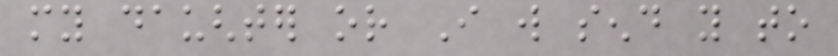my daughter or I will send you to
